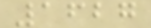1627
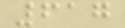617
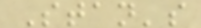Stan's
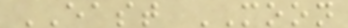EAST MOON
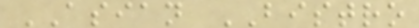ASIAN BISTRO
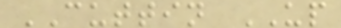CUTTIN UP
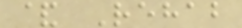& Rehab
